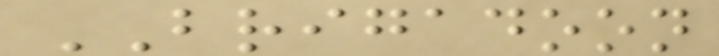BRIGADOON
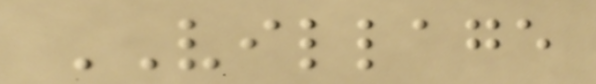VILLAGE
